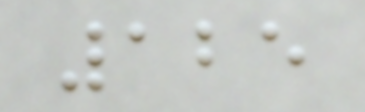125
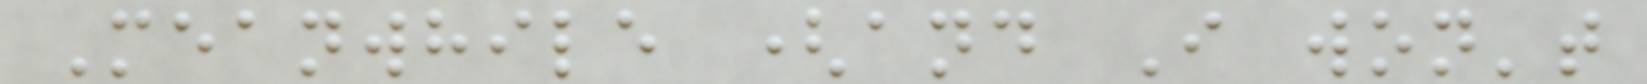Meanwhile (and I won't
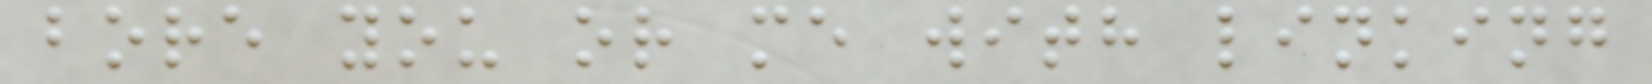bore you or me with linking
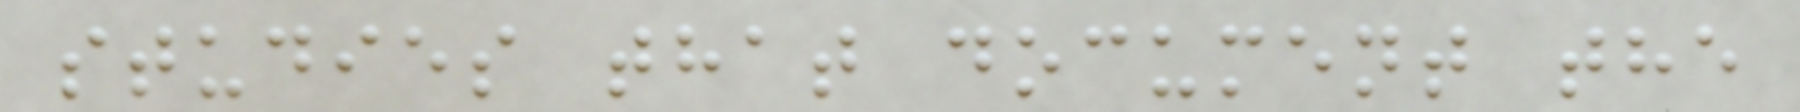studies that document the
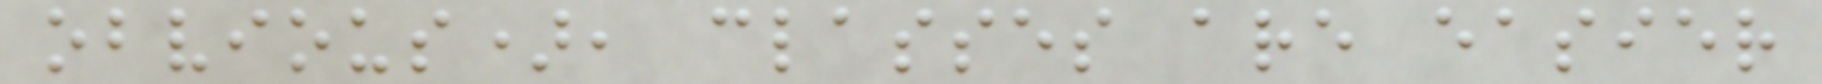obvious), classes are easier
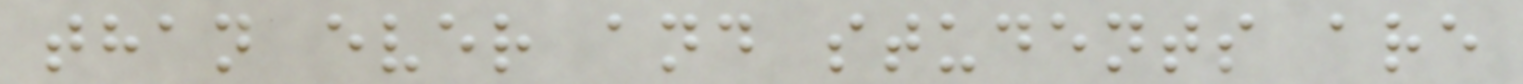than ever and students are
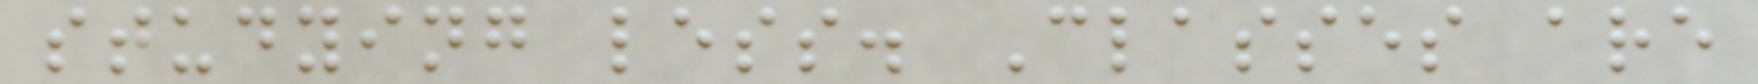studying less. Classes are
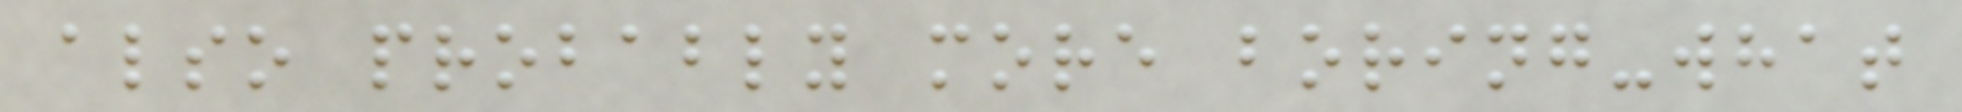also probably more boring-what
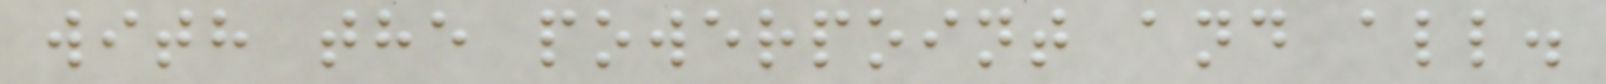with the powerpoint and all.
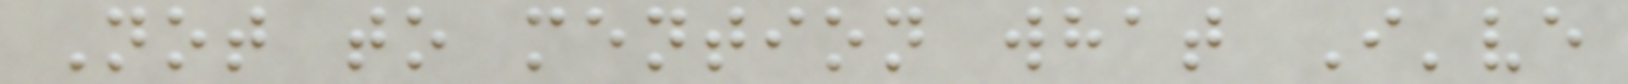Not to mention what I've
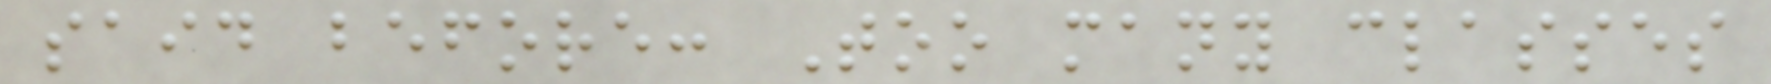said before: Too many classes
